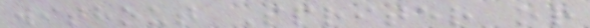without Spriter or
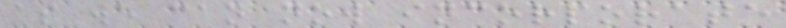as we can now incorporate
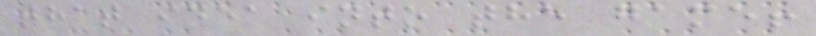that idea into the game!
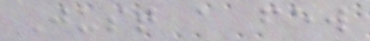Just a few
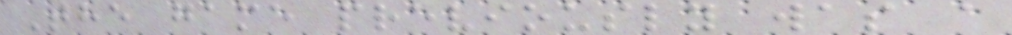The game previously was a
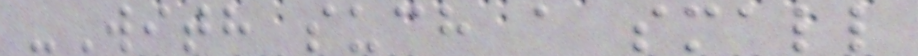-With such a small
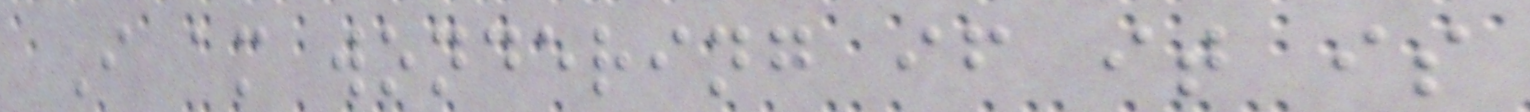I am wondering if it is
